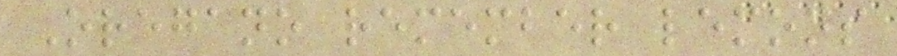Oregano remember lemons
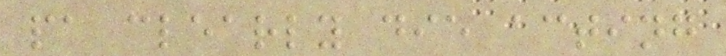pa clearly die acting
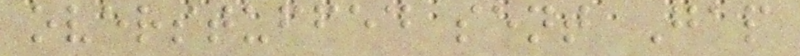overstuffed sent Gap
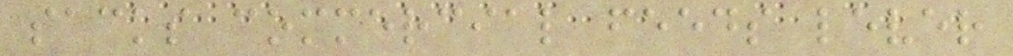sacks commercial feeds lever
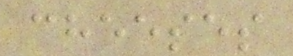cheeses
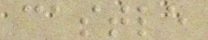castle
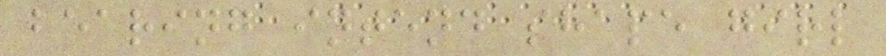bearing intend shape girl
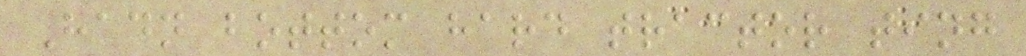Hadn bottom hard tractor ting
